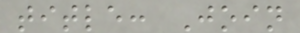title: Join
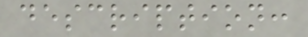description:
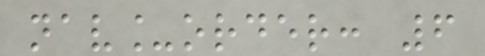nav_order: 6
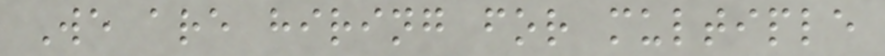We are hiring for multiple
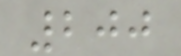200
